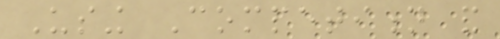Using Competition and
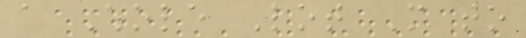a Whole Lot More to
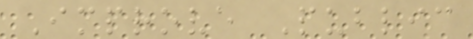Improve Public
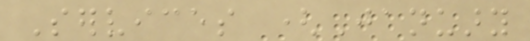Services (January
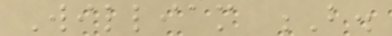William B.
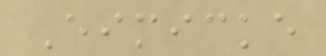Eimicke
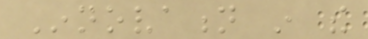Innovation in the
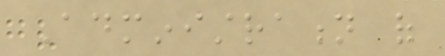Administration of
